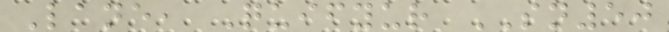Lane, Quifyur SN50
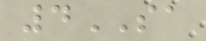4SA
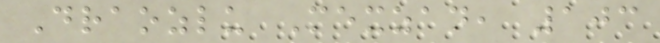Draozlu Mexzan, 103
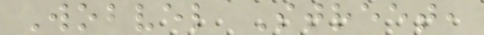Wobvel Street,
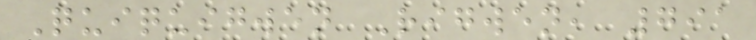Quiquigwen Rigwen, 791
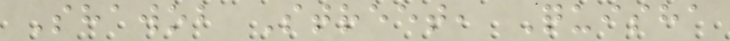Shawob Street, Quisha
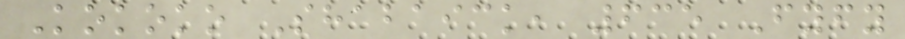Kokoko Shabaick, 635 Fyfy
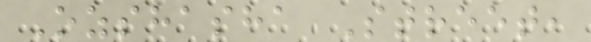Ozshasha Street,
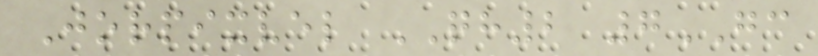Jorpixvel QH2 7GC
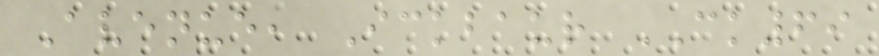Avenue, Ickbaur CK69
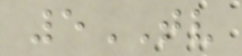5TV
